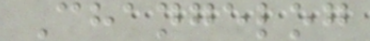Changelog
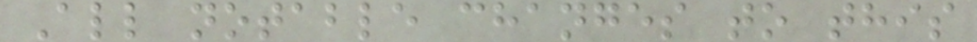All notable changes to this
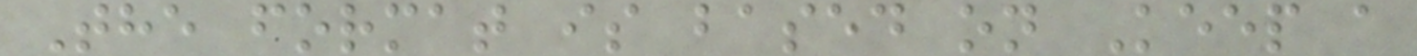The format is based on Keep a
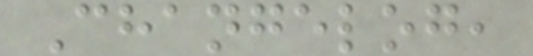Changelog,
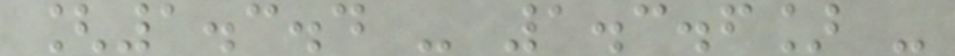[1.3.4 - 1.3.6] -
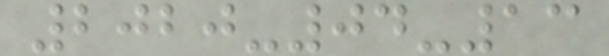2020-04-13
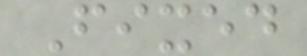Fixed
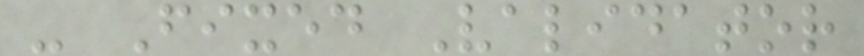- Fixed Validator
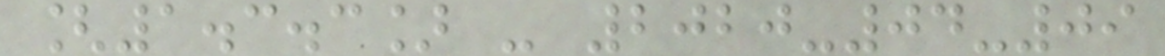[1.3.3] - 2020-04-09
